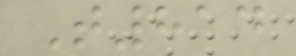T814
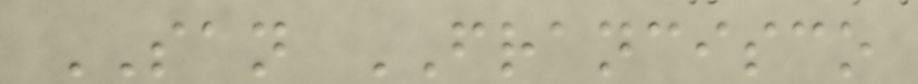SAN FRANCISCO
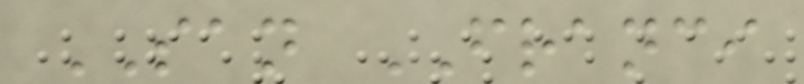SAN FRANCI
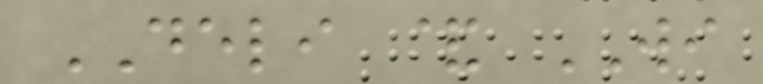DELI & WI
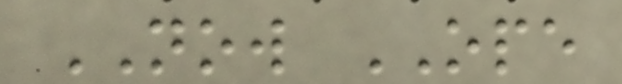NOW OPE
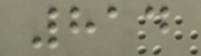814
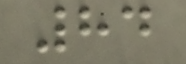84
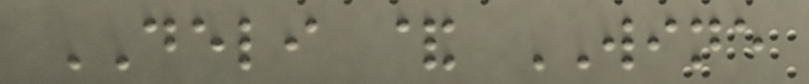DELI & WINE
